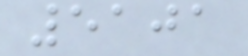5101
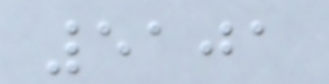5101
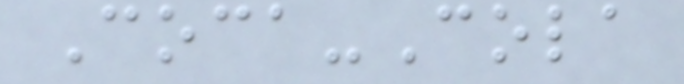Coca-Cola
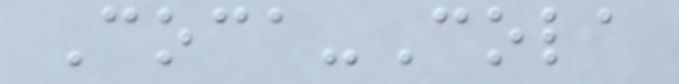Coca-Cola
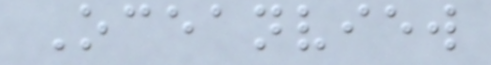Oceanview
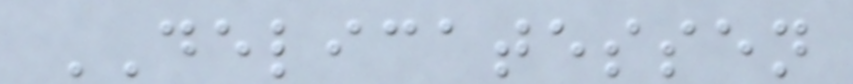DELICATESSEN
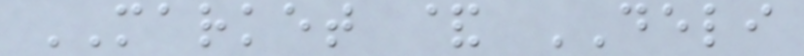MARKET & DELI
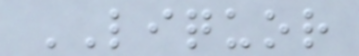LIQUOR
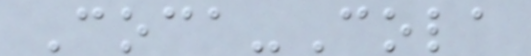Coca-Cola
